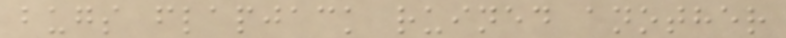bugs flapjack ruined another
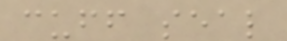cuff seal
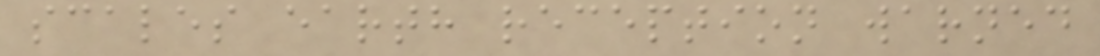scales earth reception warned
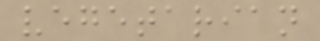vegetarian
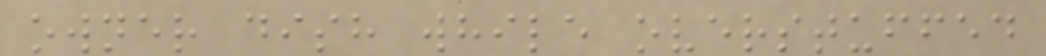owner dish while overstuffed
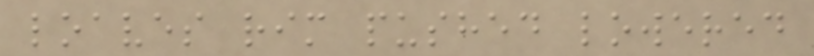loaves rim pushed lowered
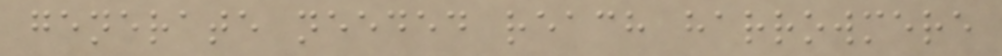generate needed reach harrowmere
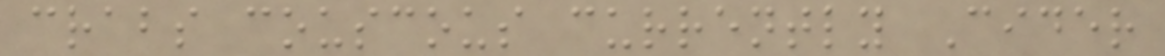crabs couscous currently Cider
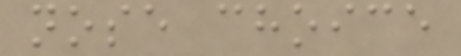nose choice
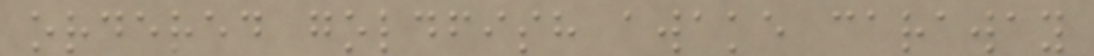ordered goldfish awake caraway
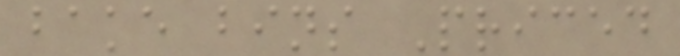bake bins Priced
